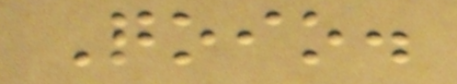Qoio.
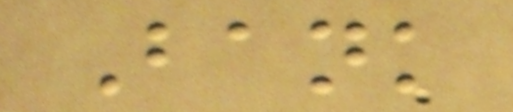Bank
